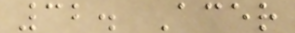32. Acer
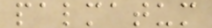palmatum
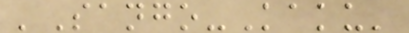'Sango-Kaku'
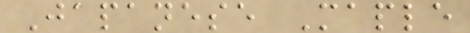Japanese Maple
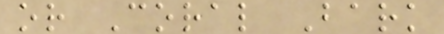or Coral Bark
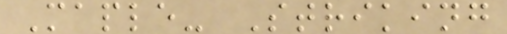Maple- Striking
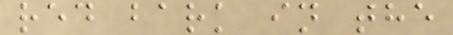red bark in the
